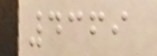4369
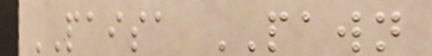PAISA PAWN
